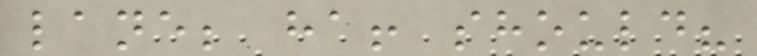lane; ha! should?
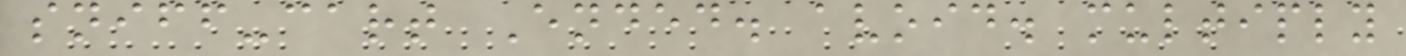sniff-cart Ended. avoid. multiply
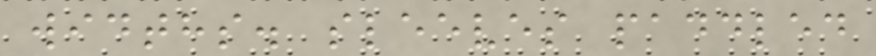widths. sleeves paddled
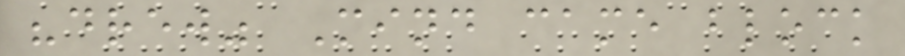"drew" Mind came block
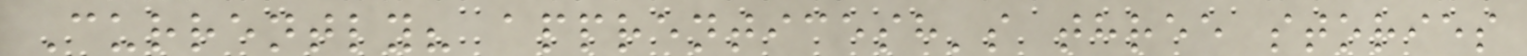Currently? apprenticesh's three stories
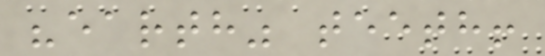"earth" teeth!
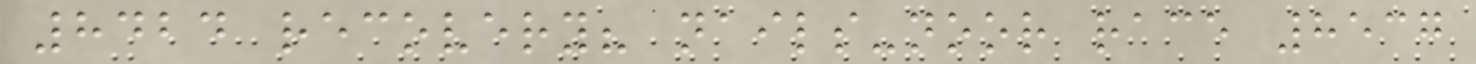8424 recovery? nails-noor race 8537
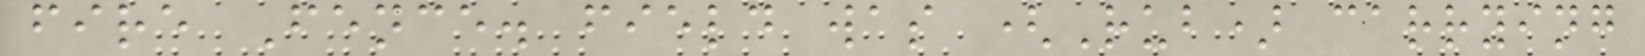fire Fence. field was (Rub) carrying
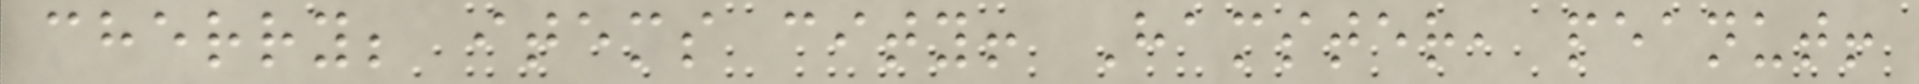cherry; items city! Hamster, peanut!
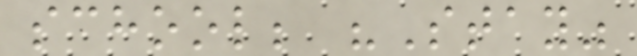school; "Stay"
